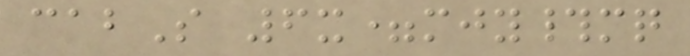cabS 6x=mjy#mq
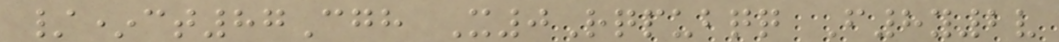/*ct87Cgh X0Rqpubqq F8y2v
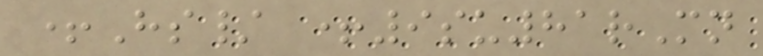+Hs/ +9su81rMn
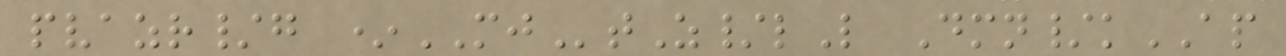pvazr/g *MJtZ/lL Dmn/kAP
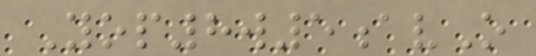Yop8w5avO
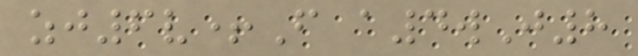zj6v+F a4wJ8
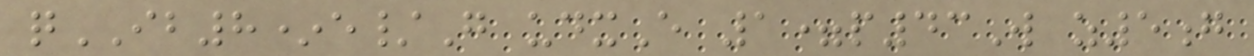qIB8*e/G udxE 1=p43W z5g
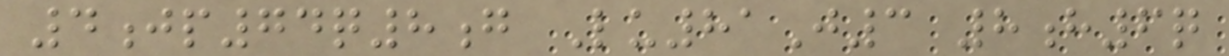4jp74q8g Lu81J3 8h6q
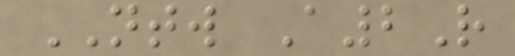NTW A2R
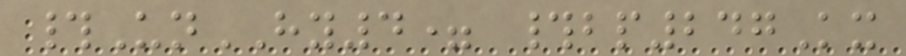#UnHY4= #bp247Kx
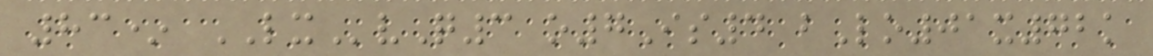83* LXvQ3 o7Is4 bLo01x72k
